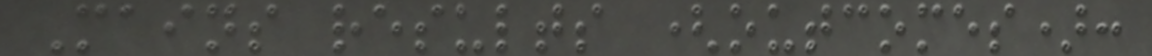Mains results (outcomes):
